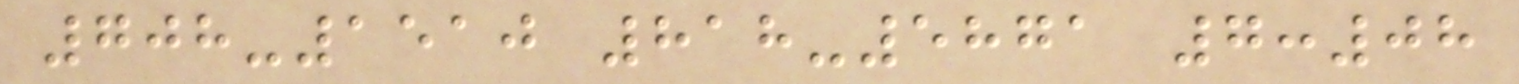708-1510 818-5871 7:08
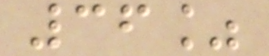36%
